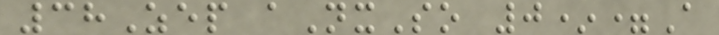38Zep aNxSo 0*=A
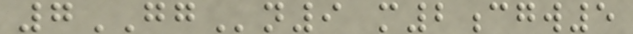7GGn9 m2cgw5
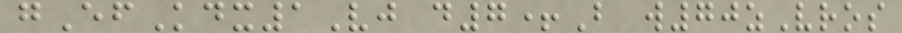gEfKdx1Vj d7+B w70zVros
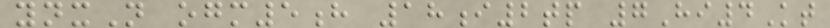ynxN ogm5h 18i2tp 7Hi4Kt
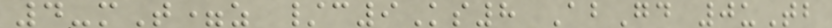4-mT=z /c9Ks8 AbGd 0uTb
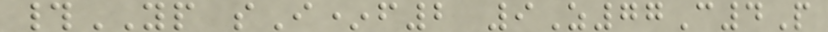#YP sI*f2 9Z77C4P
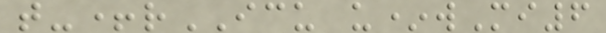t-+rICU u*wMi6
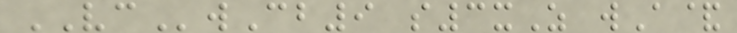VCwCb9 s3xZ wA&
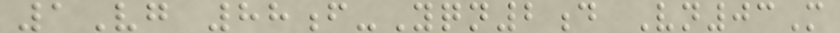1Vg 88f-Yqn2d Vn03M
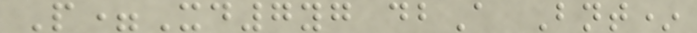P=Xd7yg dbA Bnt*
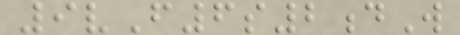9vF6s2dW
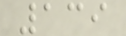139
